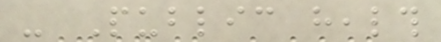- Public health
